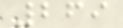269
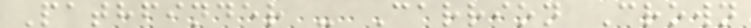Pathfinder - Carrion Crown
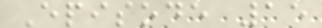Episode 15
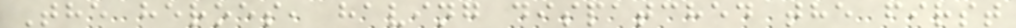The heroes, having dispatched the first
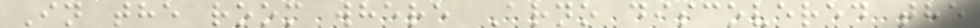In the room where Arno discovered the
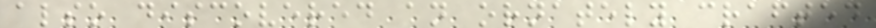also discovered an ornately crafted
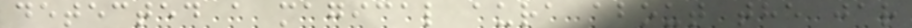detected a magical aura about the jar
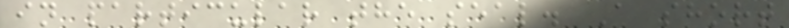in particular the seal. A short
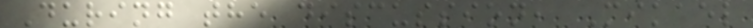During the discussion, Mikael
